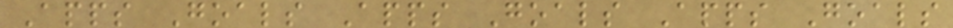Apps Goals Apps Goals Apps Goals
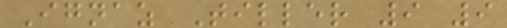Ignaz Tiller 9 9
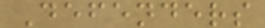Defenders
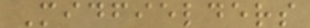Midfielders
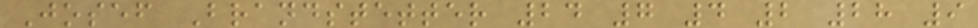Josef Brandstetter 24 7 4 2 28 9
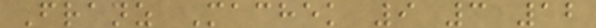Franz Machek 9 3 12
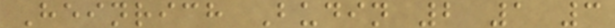Heinrich Budin 2 1 3
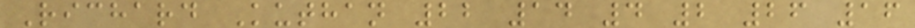Richard Kuthan 22 14 4 2 26 16
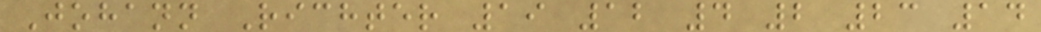Johann Richter 19 12 4 2 23 14
